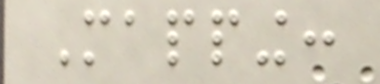Mapping:
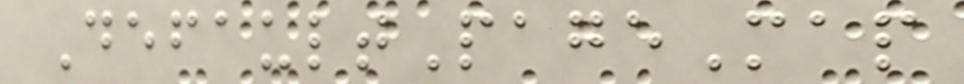DefaultPageMap
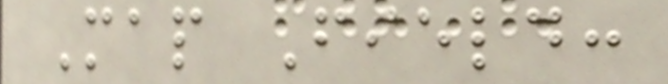Map Field:
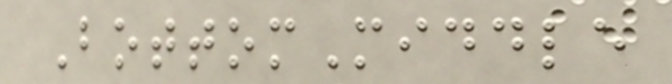BottomMiddle
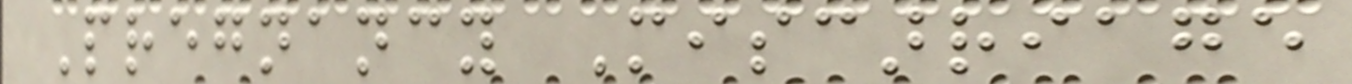Pregnancy Miscarriage
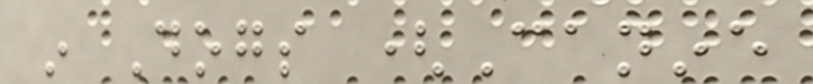in Dogs (Canine
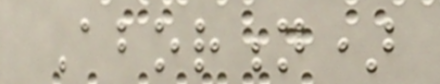Abortion)
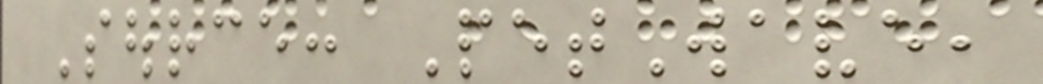Source: PetWave,
